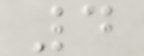4
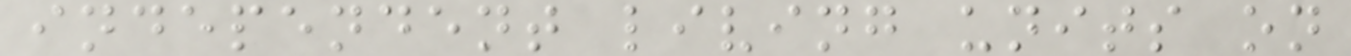independent living units on
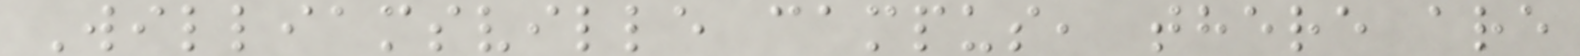Williamsville campus, there are
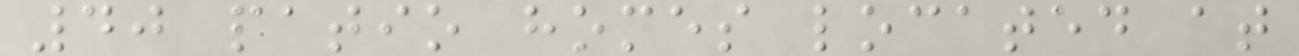40 patio homes located at
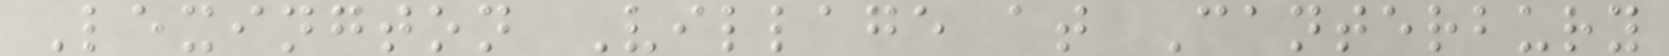Lexington Village at Canterbury
